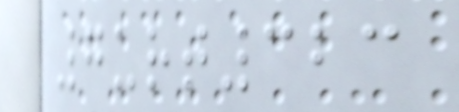7urt323
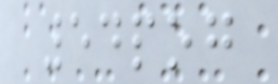54pog
